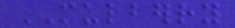MULBERRY
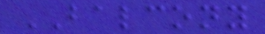BALCONY
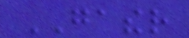GATHER
